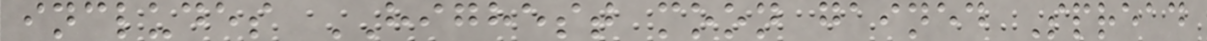includes HIGHEST moon gained Spread
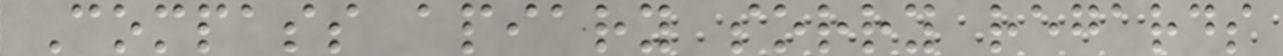Compass apiary sorry regards
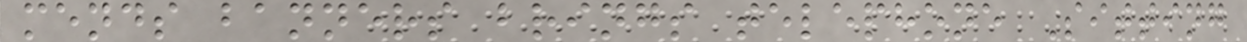mends banners brings telephone Sitting
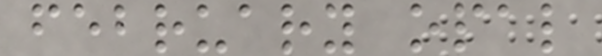february opal
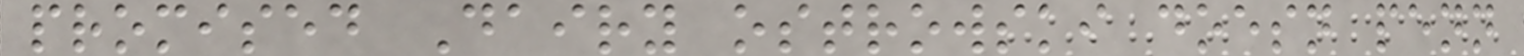promised Dairy ostrowski doesn penn
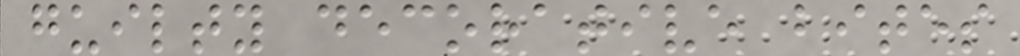guilty decorative bites
